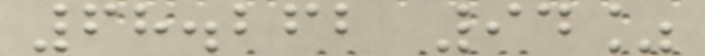68.262 94%
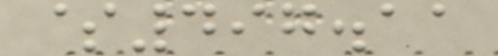$497.11
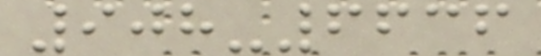908-6636
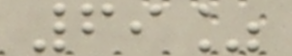69%
